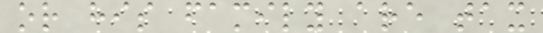or his family are tax
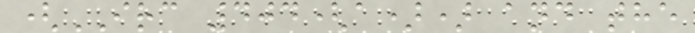(IRC 404(a)) and the
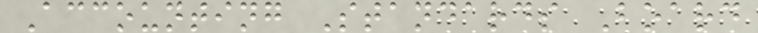Accounting Standards Board
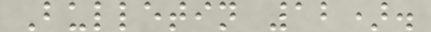Bulletin 12).
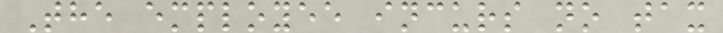The employee incurs no tax
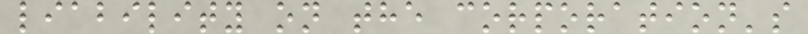liability on the corporation's
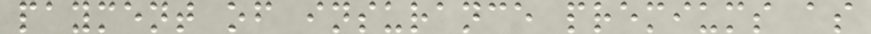payment of insurance premiums as
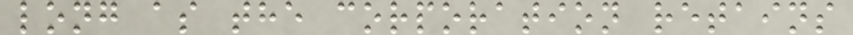long as the corporation retains
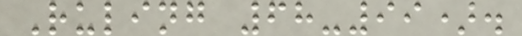Ruling 68-99).
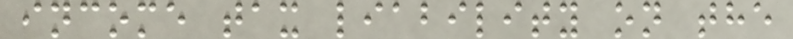income tax liability on the
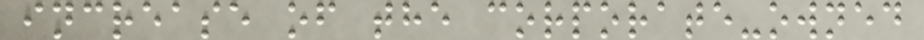increase of the corporate-owned
